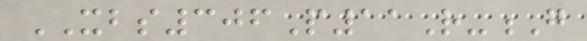XBS306P11R-G
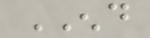END
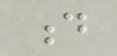d
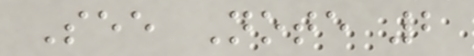See Note 2
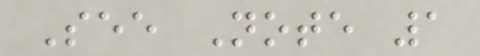See Note 1
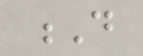D
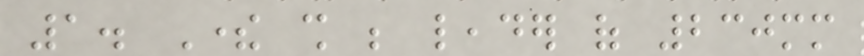1. There shall be leader of 230mm
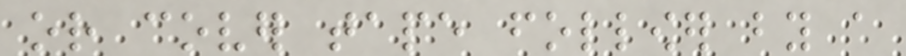or cover tape follower by a
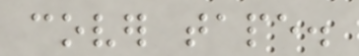cover tape.
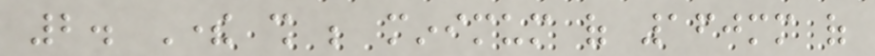2. There shall be minimum of 160mm of
